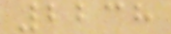2238
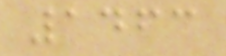1463
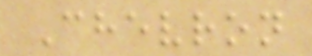Chevron
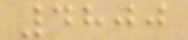4800
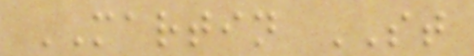MARTIN ST
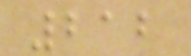212
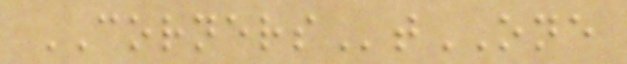CORNERStONE
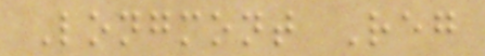Longmont Reg
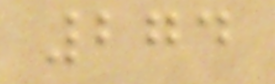274
